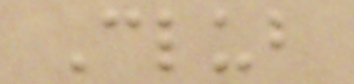Club
